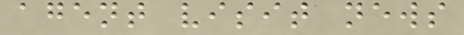agent visit news
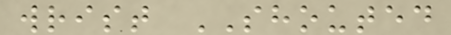wrist SHOUTED
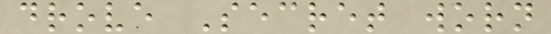drove Secret worn
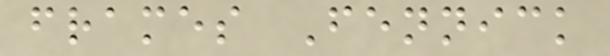frames Fennick
